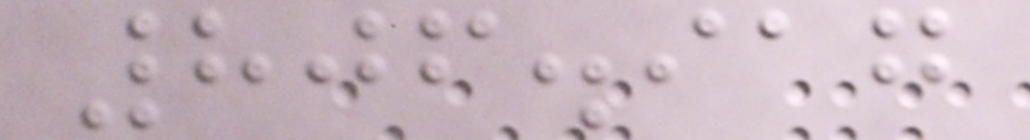806.917
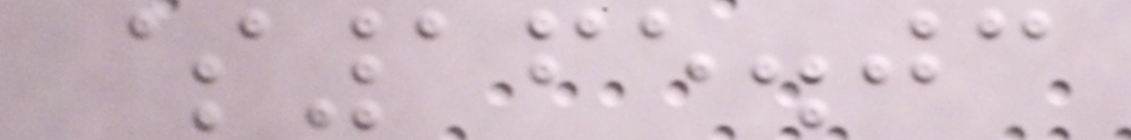$165.03
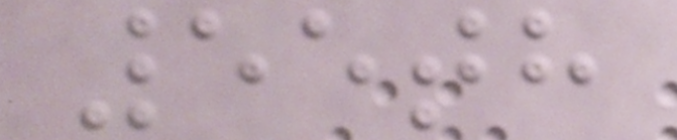55th
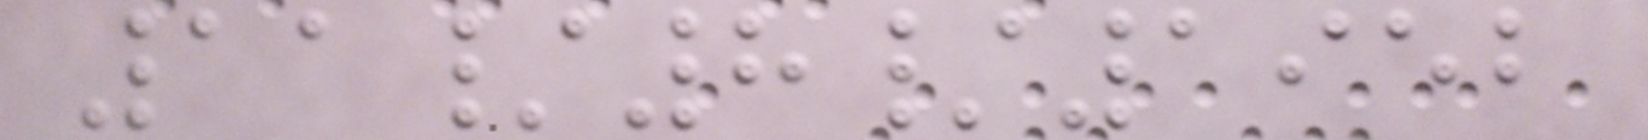11/8/1952
